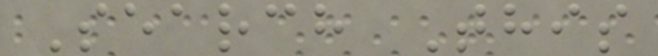Search This
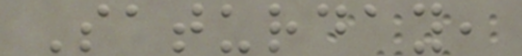Saturday,
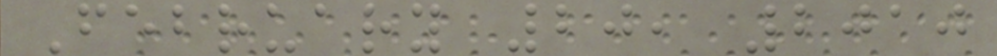February 20, 2010
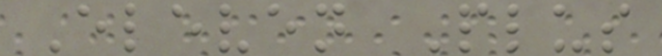Eleven Plus
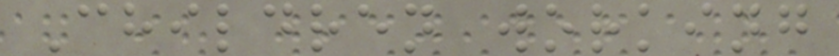Children working
